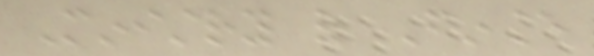Ministry of Finance
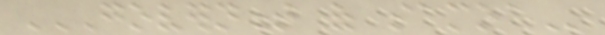GOVERNMENT OF SAMOA
